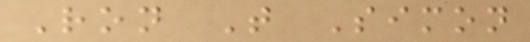Ron T Simon
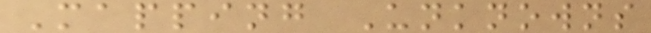Mapping Unknowns
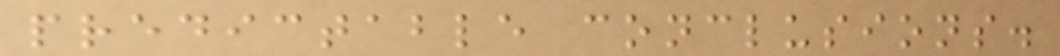predictable conclusions.
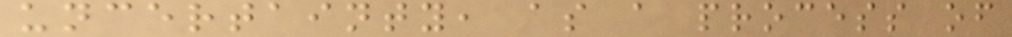uncertainty, as a process of
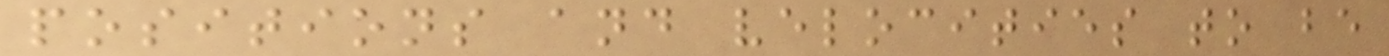positions and velocities to be
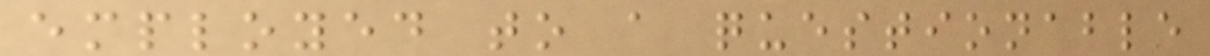employed to a questionable
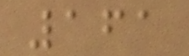161
